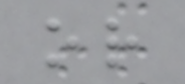or
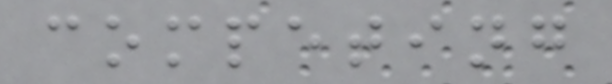competing
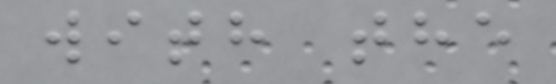with the
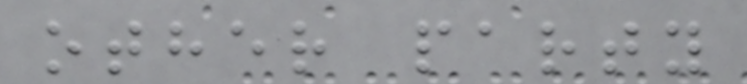other party
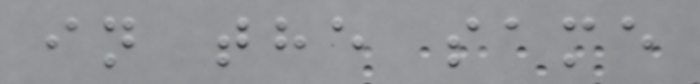in the same
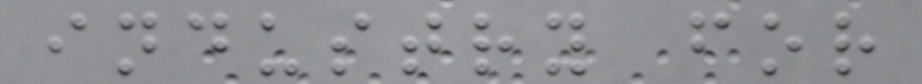industry for
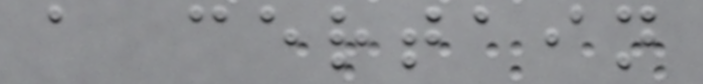a certain
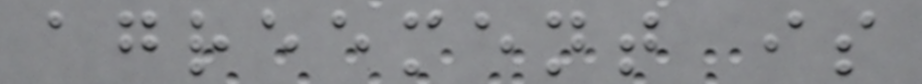agreement is
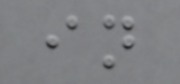in
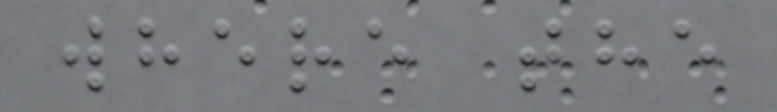where the
